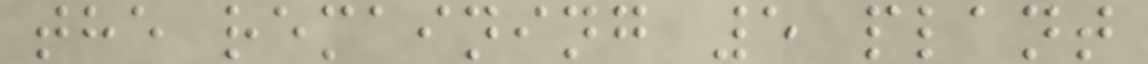the remaining 5 plant
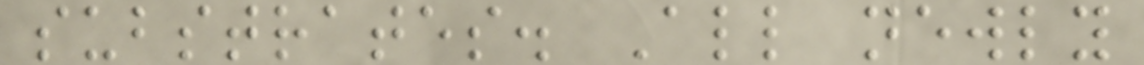substrates. All newly
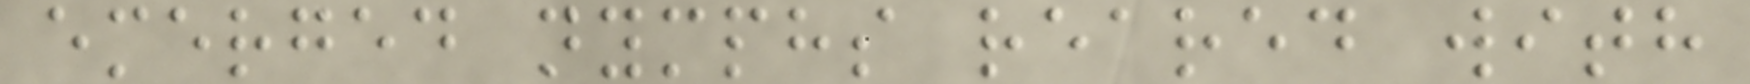emerged nymphs reared with
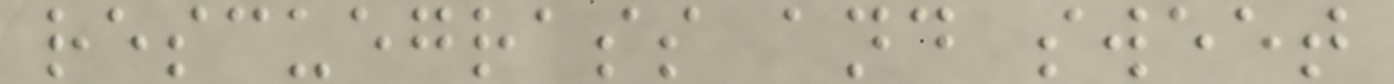rescuegrass and sweet
